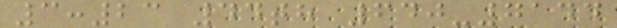3:23 44th 640-7144
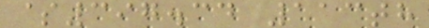$397.34 113th
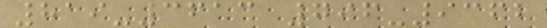819-3613 796-9362
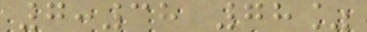7:38 78%
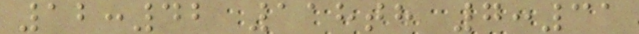12:42 118th 7:31
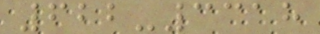622-3318
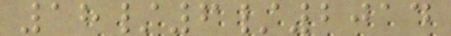18/6/2014
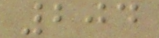204
